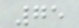75
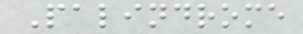Palindrome
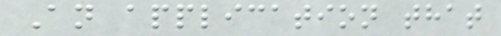An application that
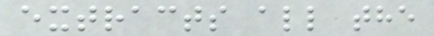extracts all the
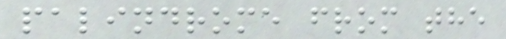palindrome from the
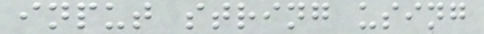input string using
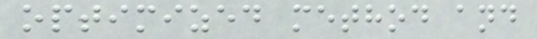optimized method and
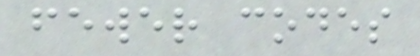fewer codes
